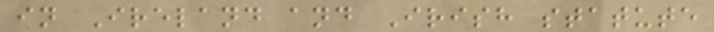in Ireland and Irish statute
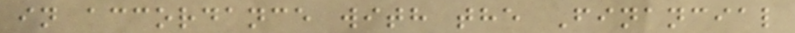in accordance with the Financial
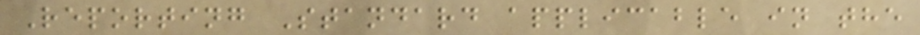Reporting Standard applicable in the
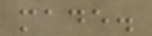made.
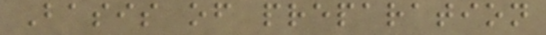Basis of preparation
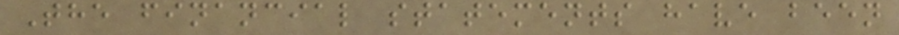The financial statements have been
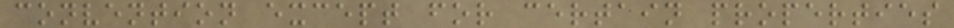convention except for certain properties
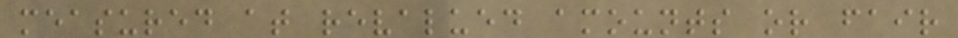measured at revalued amounts or fair
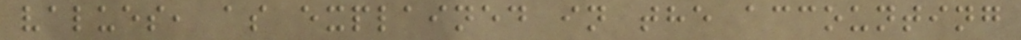values, as explained in the accounting
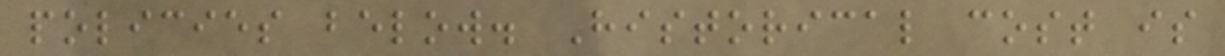policies below. Historical cost is
